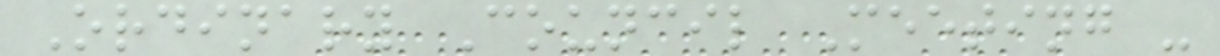Ordinary Council Meeting -
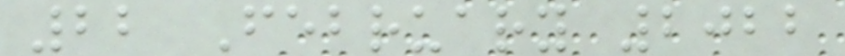22 February 2022
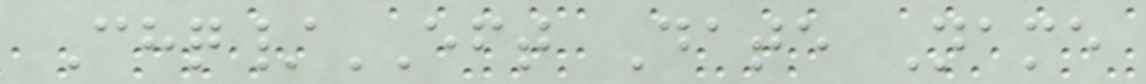Chq/EFT Date Name
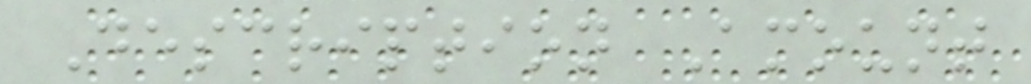Description Amount
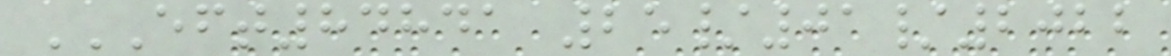EFT84841 25/01/2022
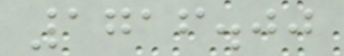1716.00
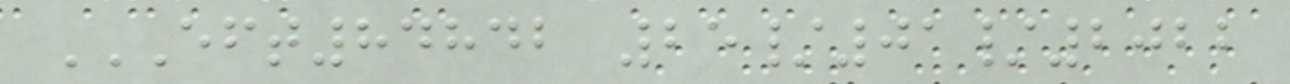EFT84842 25/01/2022
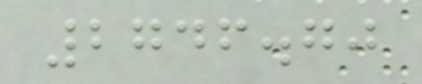2746.70
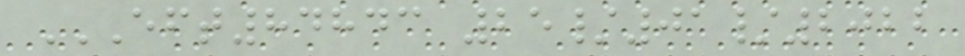EFT84843 25/01/2022
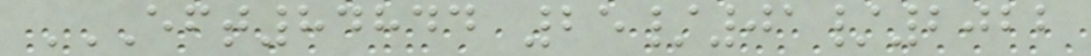EFT84844 25/01/2022
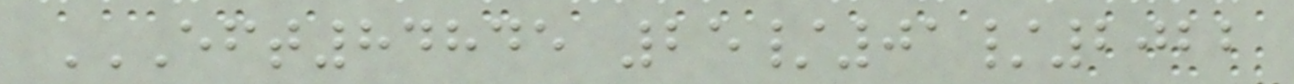EFT84845 25/01/2022
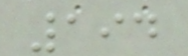194
